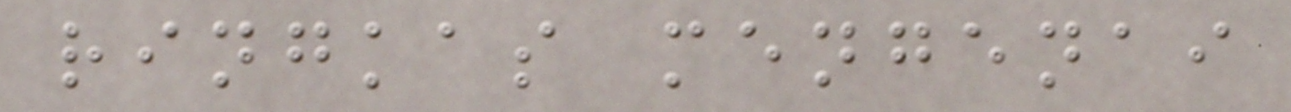ringkas mengenai
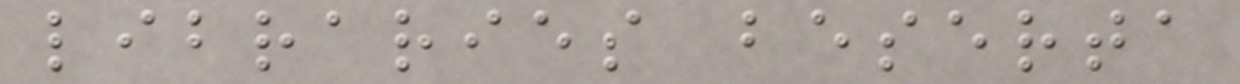libraries beserta
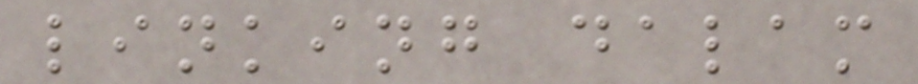linking dalam
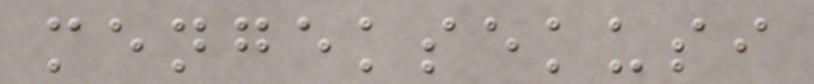mengeksekusi
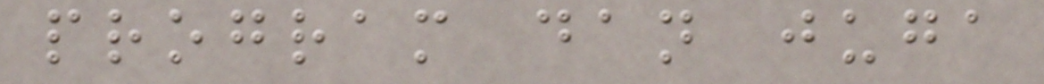program dan juga
